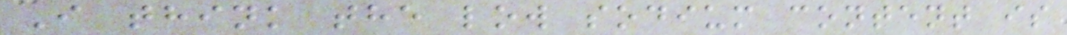I think the low sodium content is
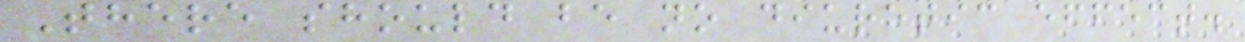There should be no diuretic effect.
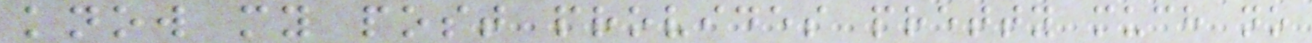know my post provides pretty much no
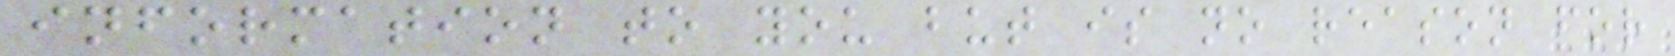information to you but is no reason for
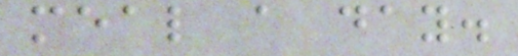meal a day.
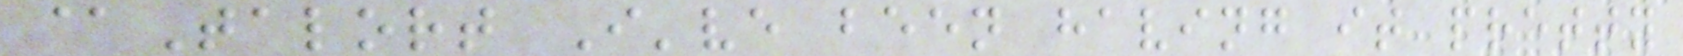@Talort I've been having it pretty
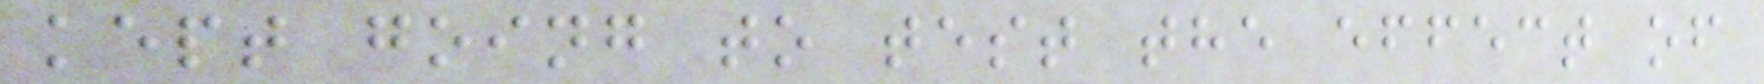kept going to test the effect of
